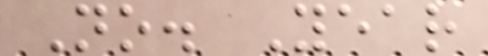No. Year
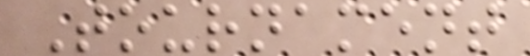Tournament
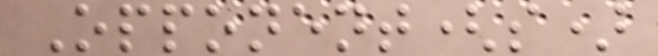Opponent(s)
